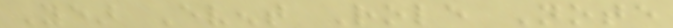Year Event Role Note
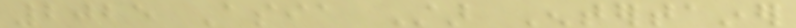2025 Asia Star Entertainer
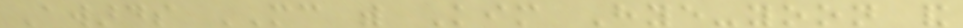Awards MC with Kim Hye-yoon and
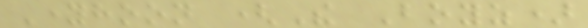Younghoon (The Boyz)
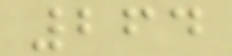264
